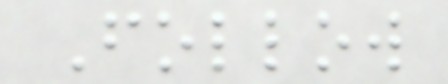Follow
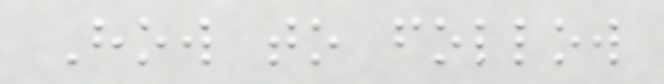How to follow
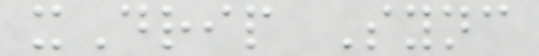xDrip Sync
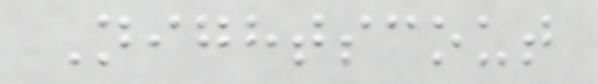Nightscout
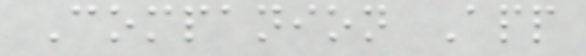Companion App
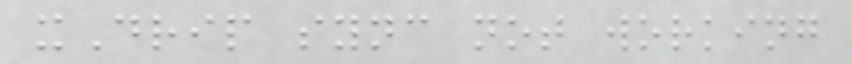xDrip sync not working
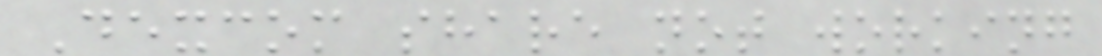Dexcom share not working
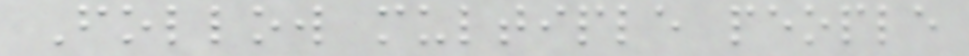Follow multiple people
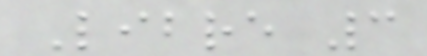Libre 3
